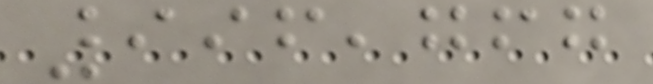996,767
